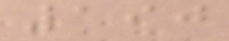190
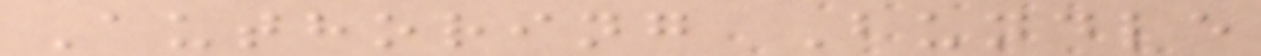Authoring Bundle
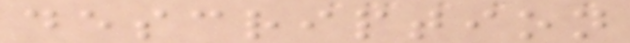description
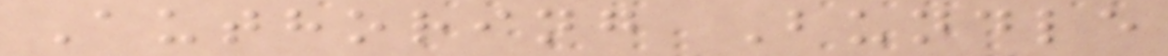Authoring Bundle
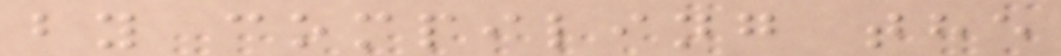by compiling the
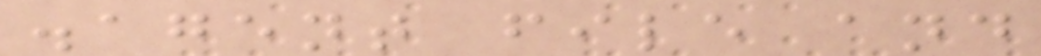.agent file and
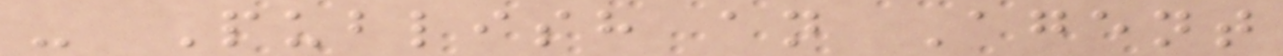- Publish an Agent
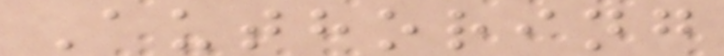Authoring
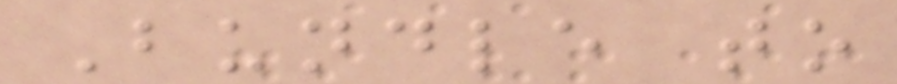Bundle to
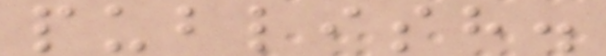publish.
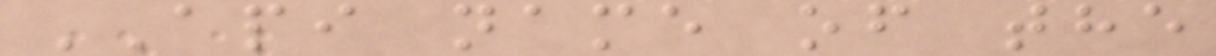API name of the
